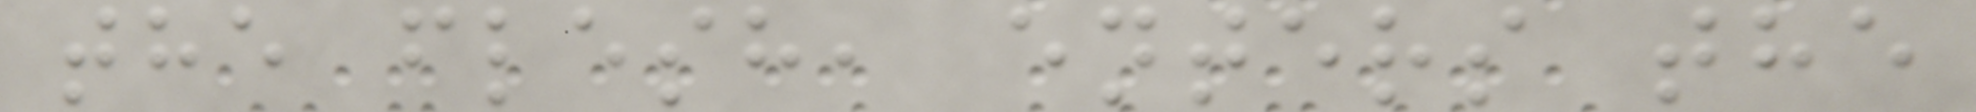the flesh, enters the
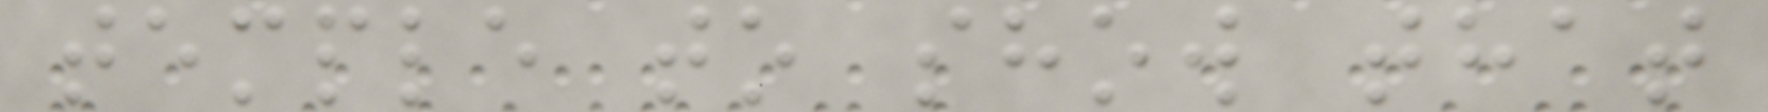temple to show that
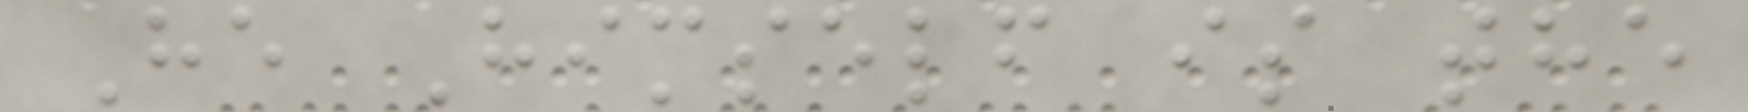He Himself is the
